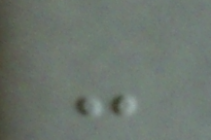-
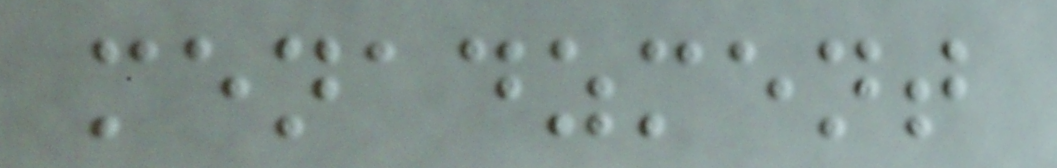menadzment
